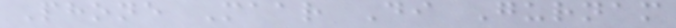Phone Maar Di Gurnam
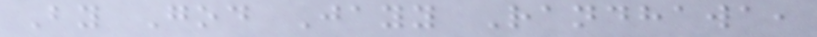By God Jayy Randhawa,
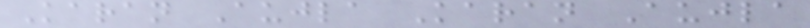Karan Aujla Karan Aujla
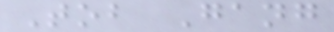Tob Gang
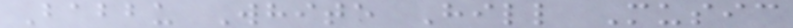Babbu White Hill Music
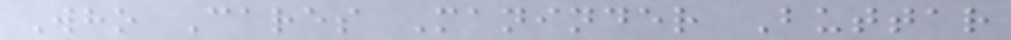Who Cares Maninder Buttar
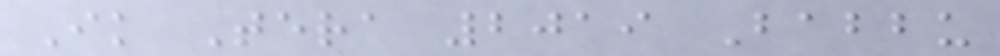Ik Tera 2019 Babbu
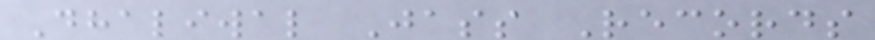Dhaliwal Jass Records
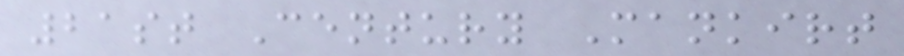21st Century Mankirt
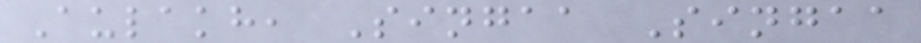Aulakh, Singaa Singaa
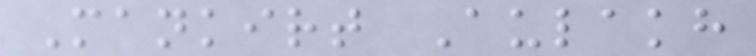Mankirt Aulakh
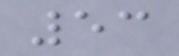53
